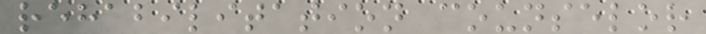rehabilitation counselor
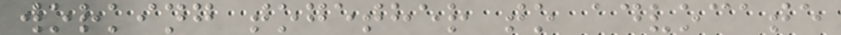working together to advocate
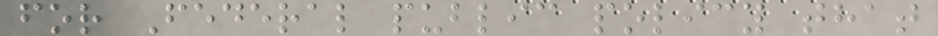for Federal public policy that
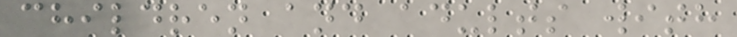children and adults with
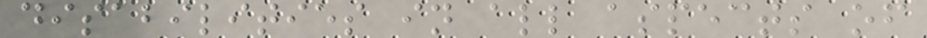disabilities in all aspects of
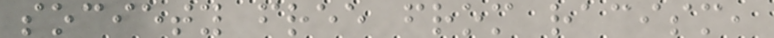society free from racism,
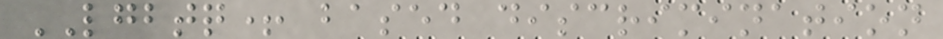LGBTQ+ based discrimination
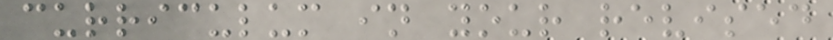curriculum in your revised
